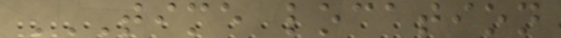TIME LOCATION
